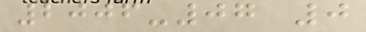2006-07 0
